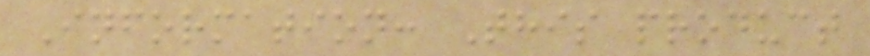Information: This product
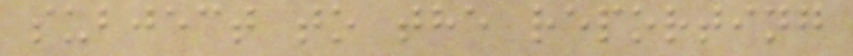subject to the reporting
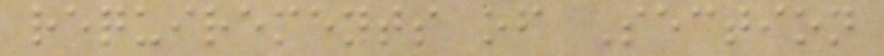requirements of Section
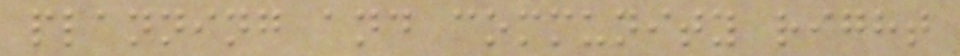planning and community right
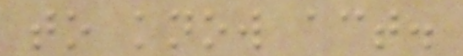to know act.
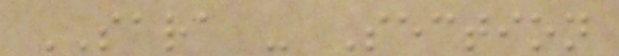SARA - Section
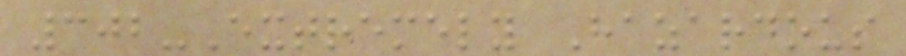302-Extremely Hazardous
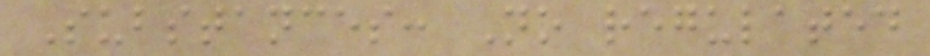Substances: No regulated
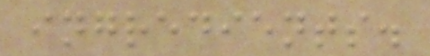ingredients.
